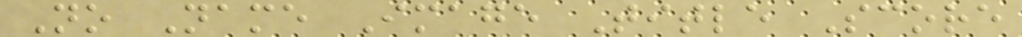No Name Image Title Score
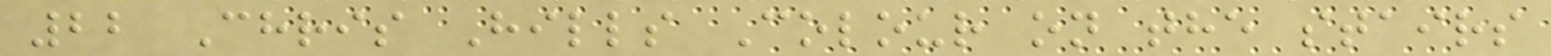22 Chris Hills Colour on the stairs
